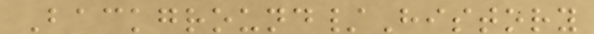Background/History
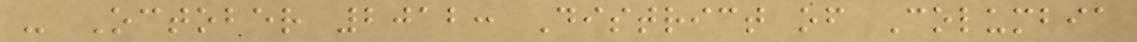- October 2012: District of Columbia
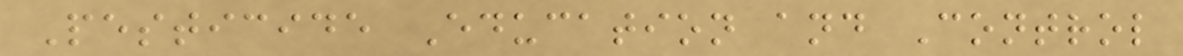Pesticide Education and Control
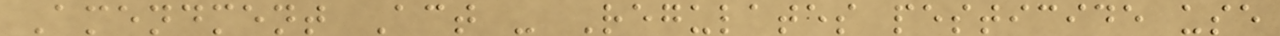Amendment Act - Regulates pesticide use
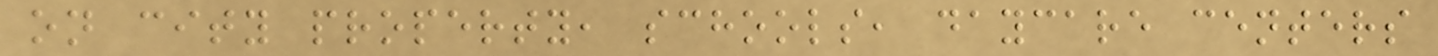on city property, schools, daycare centers
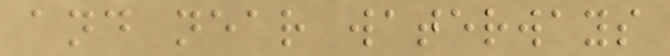and near waterways
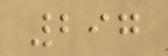297
